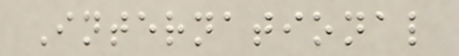International
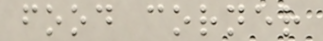food corner
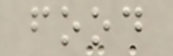food
